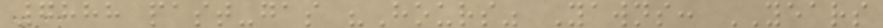7888 past-gas "Hours" Yawns: YEARS
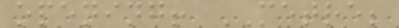opening! METRE;
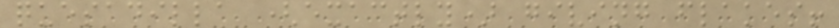quesadilla (exactly) giving flakes!
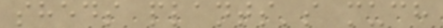sheds plants's much
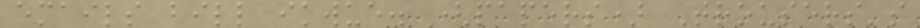emails bill ikwue. (papers) Trousers's
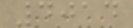4014
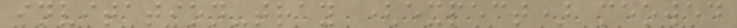invitation-tray (expect) meowed
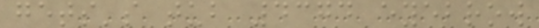gets's tub 4374 eyebrow
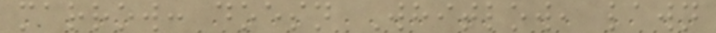marrow: doesn Whitlow, lawn
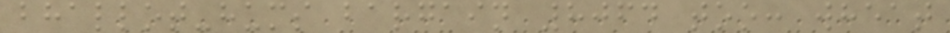bhallot-hums bargain 8064 too: wheat
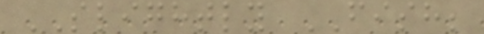SLIGHTLY FISH;
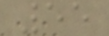55
